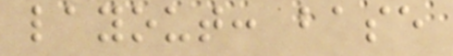layout: base
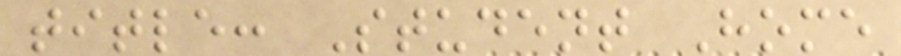title: Student Home
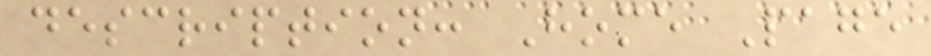description: Home Page
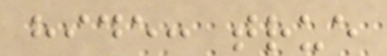hide: true
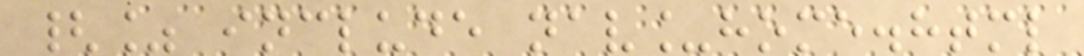{% include nav_home.html
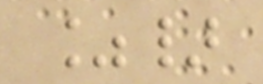%}
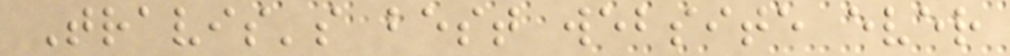Travis's best website ever
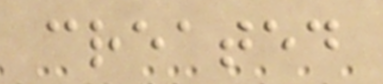created
